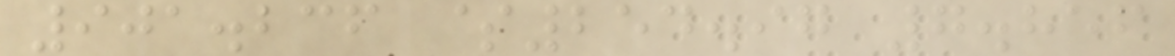901.236 $254.97 7.856
